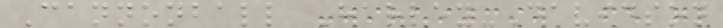Cannonball Harley-Davidson
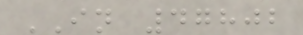IN 47802
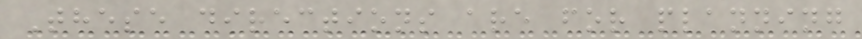These directions are for planning
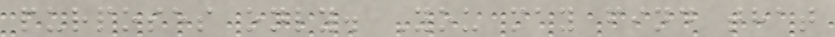purposes only. You may find that
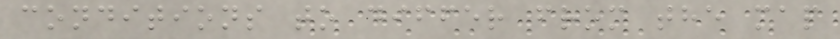conditions to differ from the map
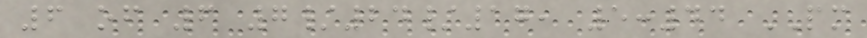6 of 6 7/24/17, 5:44 PM
